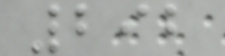292
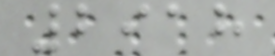2918
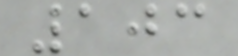103
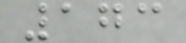173
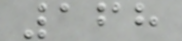168
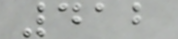412
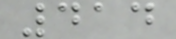414
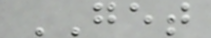GET
